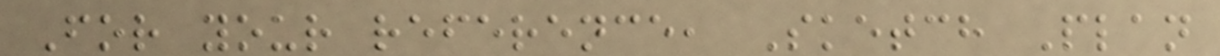For your reference, Sketch Plan
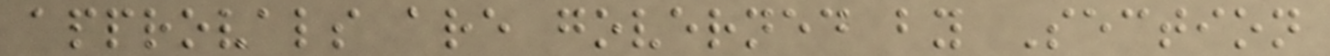approvals are governed by Section
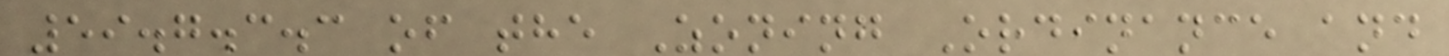59.7.3.3 of the Zoning Ordinance and
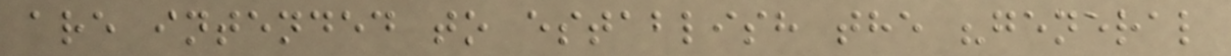are intended to establish the "general
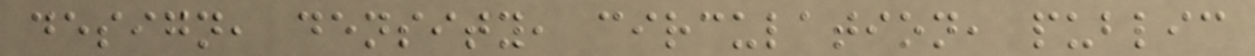design, density, circulation, public
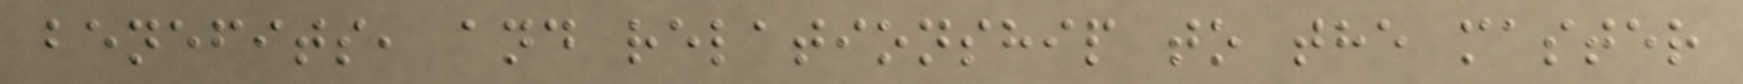benefits, and relationship to the master
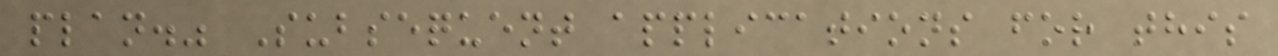plan." Subsequent applications for this
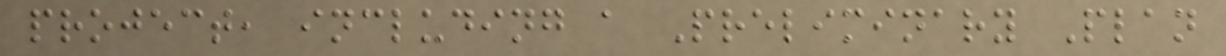project, including a Preliminary Plan
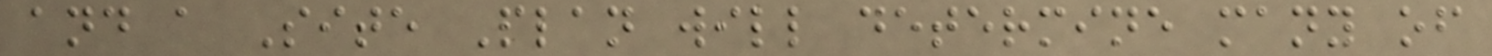and a Site Plan will determine many of
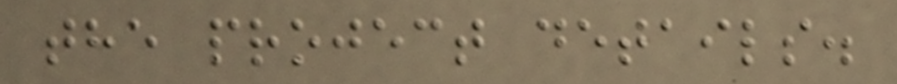the project details.
